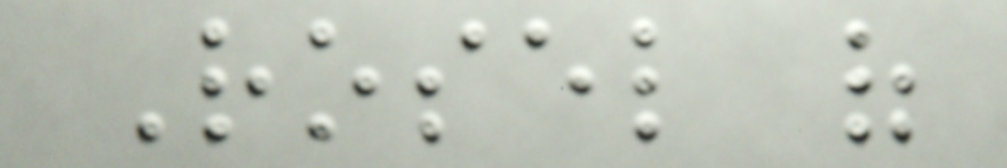Rosel of
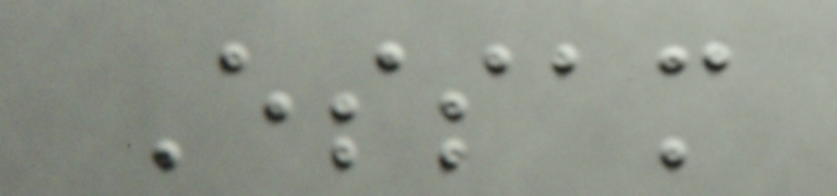Essam
